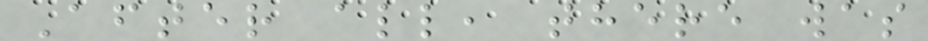After all, there was
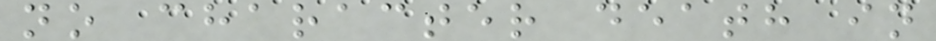no character death in
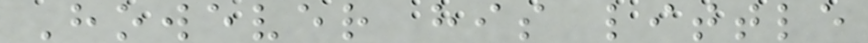However his little
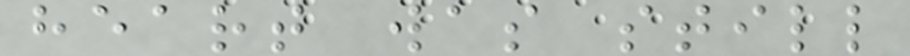heart was still
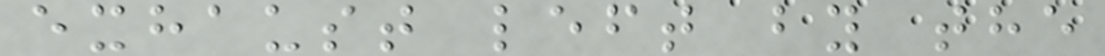exhaust left by the
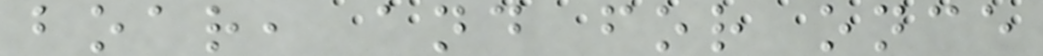boar, and for once
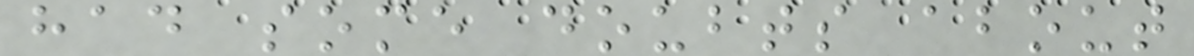had some doubts about
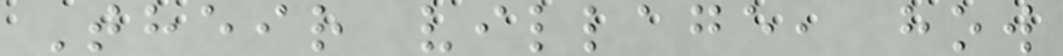Their village, how
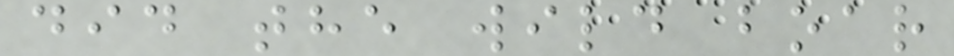did the wild boar
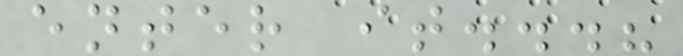enter it...?
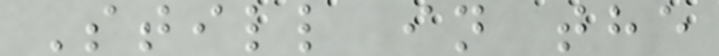Still in the
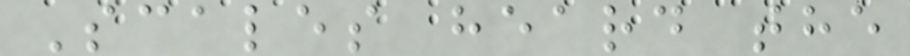Scales heard the
